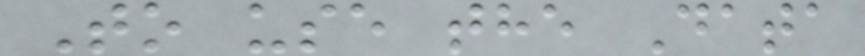To use the Data
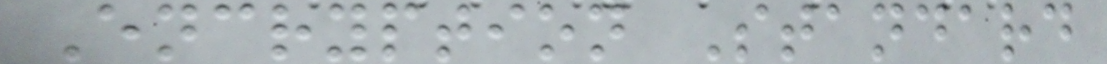Encryption Standard
